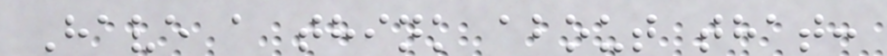Have a think about that:
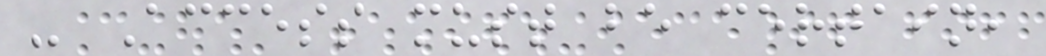- Access must be certain,
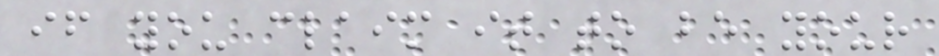if you claim it to be your
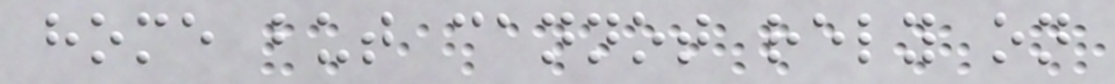home but cannot rely on
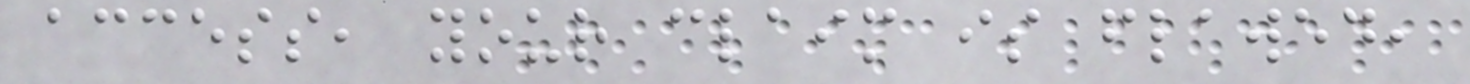access, your claim is flawed,
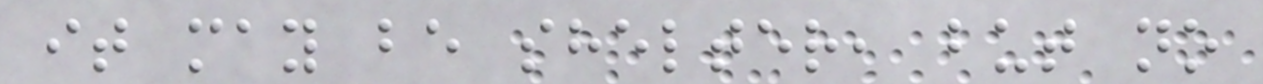it may be shelter, but no
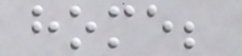home;
